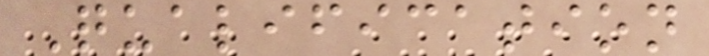Qualification
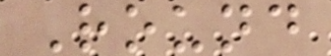Round
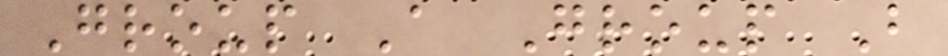Group A Group B
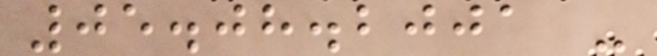05.08.2001 -
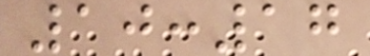10:17
